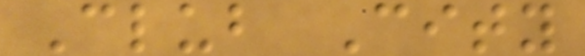Club City
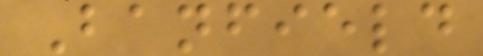Banfield
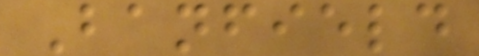Banfield
